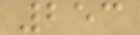253
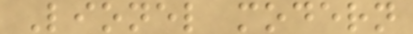Lionel modern
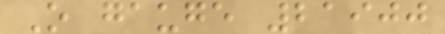O gauge 21900
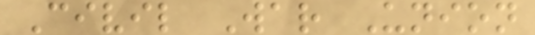Civil War Union
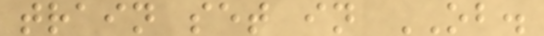train set in OB.
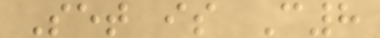Set is C8
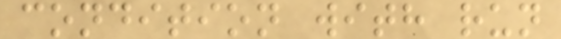condition with run
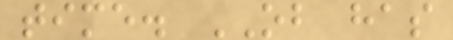time. OB has
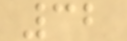32
